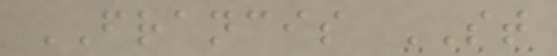FRANCIS ST
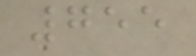755
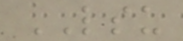LSU
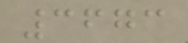3673
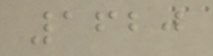1620
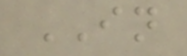IN
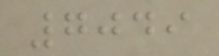7049
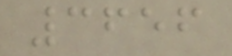3656
